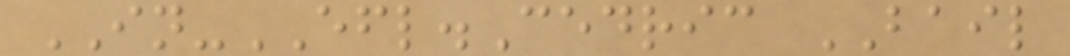IN-EFL.Cedric BAIL
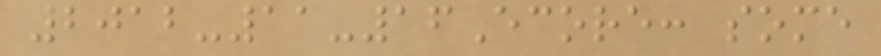2012-11-16Ecore: some
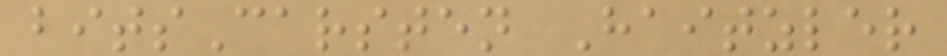bitsCarsten Haitzler
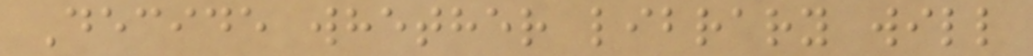Decide whether library will
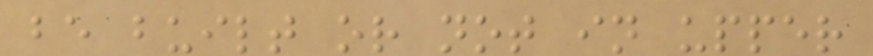be built or not in upper
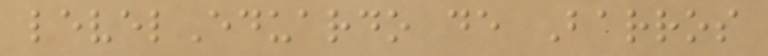levelEduardo de Barros
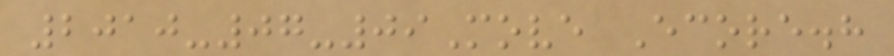2010-07-09Move Ecore.h
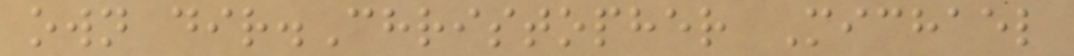own dir.Christopher Michael
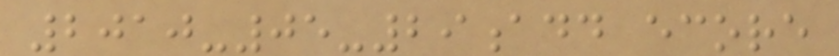2010-05-29add ecore
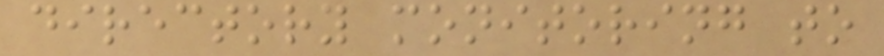directory monitoring to
